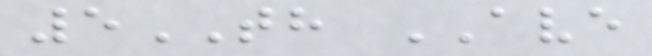5TH AVE
